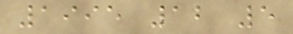1995 12 5
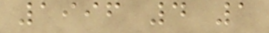1996 4 1
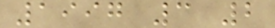1997 3 2
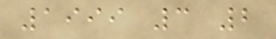1999 3 2
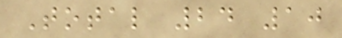Total 24 10
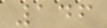146
